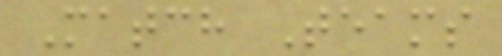Match Teams
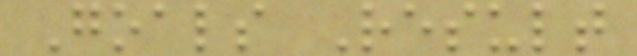Goals Result
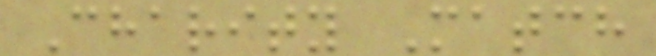Charity Match
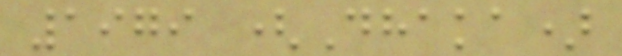1979 (Dhaka)
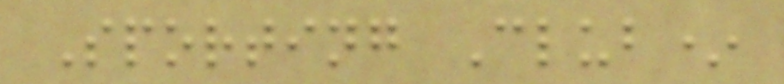Sporting Club*
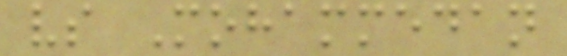vs Mohammedan
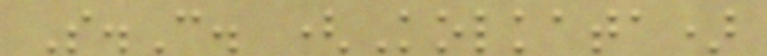S.C. (Kolkata)
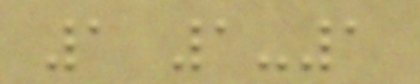1 1-1
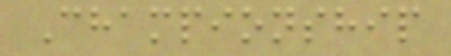Championship
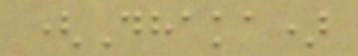(Dhaka)
